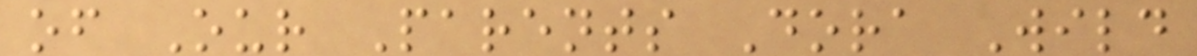of Our Parents Dora Wild
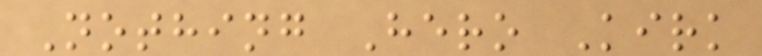Nothing Hero Kirk
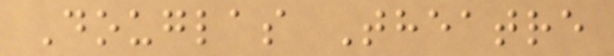Douglas Theatre
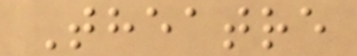Theatre
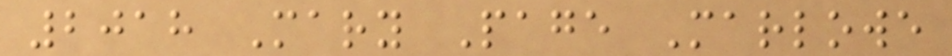2018 Mary Page Marlowe
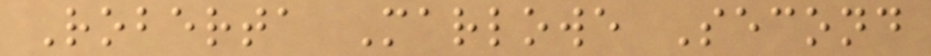Roberta Marlowe Second
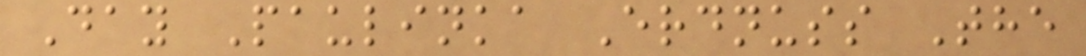Day Paulinka Erdnuss The
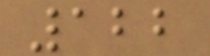122
